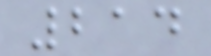214
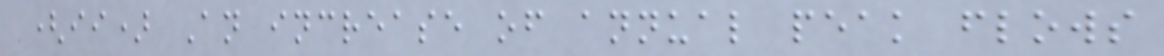(ii) An increase of annual peak flows
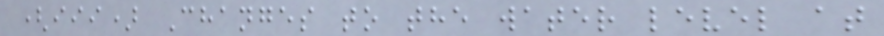(iii) Changes to the water level at
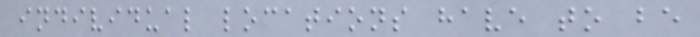individual locations have to be
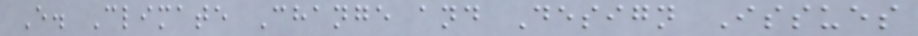E. Climate Change and Design Issues
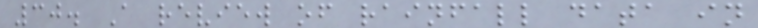30. A review of rainfall data in
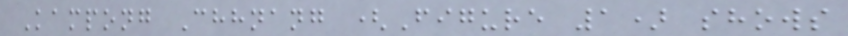Kampong Chhnang (Figure 1) shows
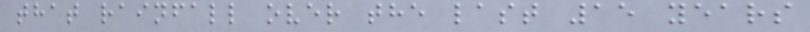that rainfall over the last 15 years
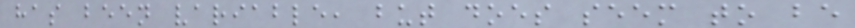has been variable, but does seem to be
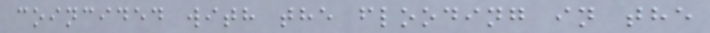coincided with the flooding in the
